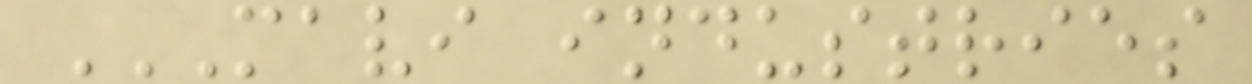MAVI INDUSTRIES
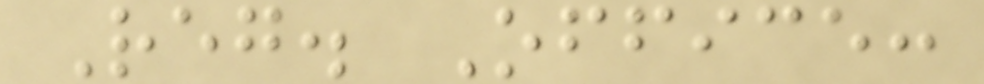Reg. Office:
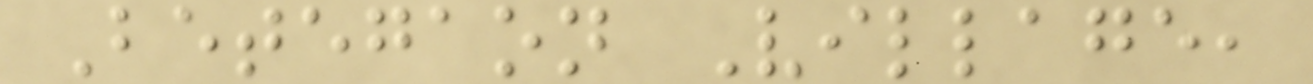Betegaon Village,
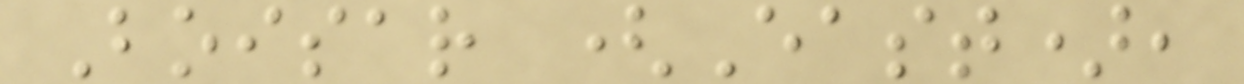Boisar (East),
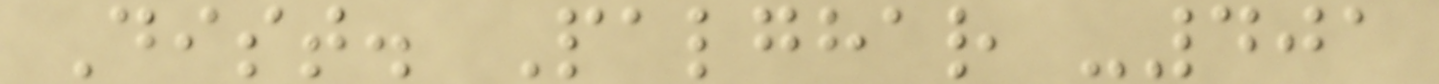Dist. Palghar -401
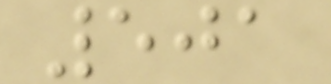501
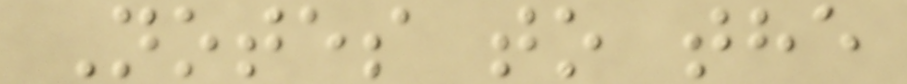Notes to the
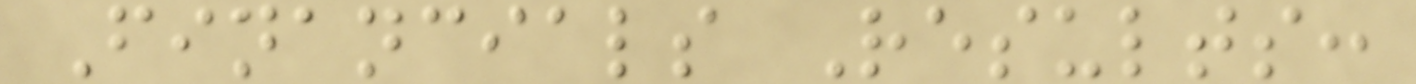Financials Results:
